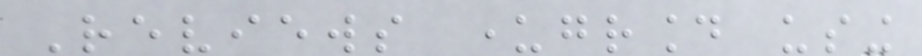Reviews underground using
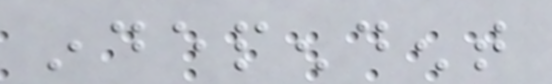independent
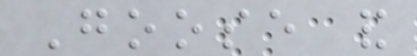Goose and
